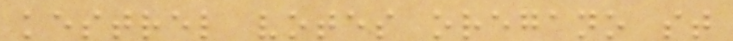kestrel votes oregano st
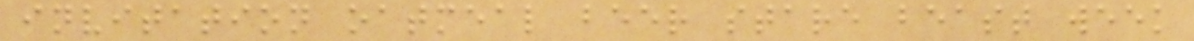invitation oatmeal beer stare beast week
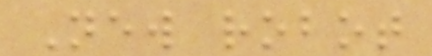New robot
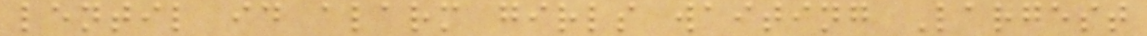lentil id alarm girls waiting Largest
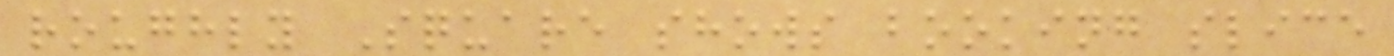roughly Square shows booking slice
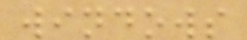windows
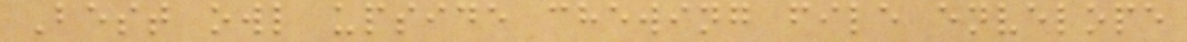Best owl upside chewing file envelope
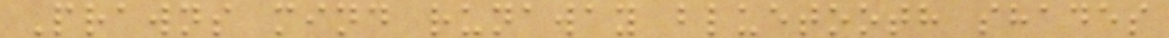Prawns mind runaway bluetooth shades
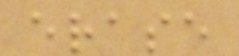erase
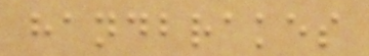handbrakes
